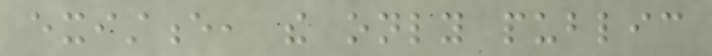existence, the only public
